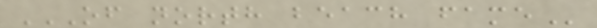OF NORTH BEACH FAME
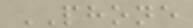PHONE
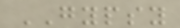GYPSY
